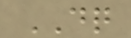DQ
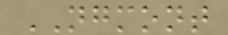NGMONT
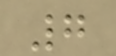7
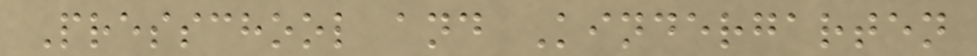Presschool and Kindergarten
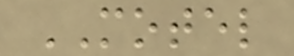MOTEL
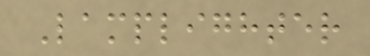Lamplighter
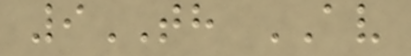9TH AV
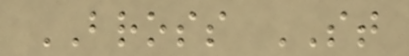BROSS ST
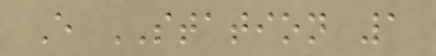E STATION 1
